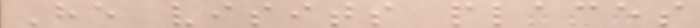He visits places
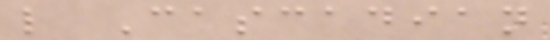like Cascadian
